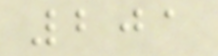201
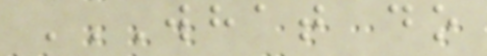WHAT DO
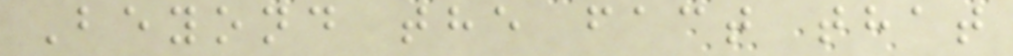Beyond the fact that
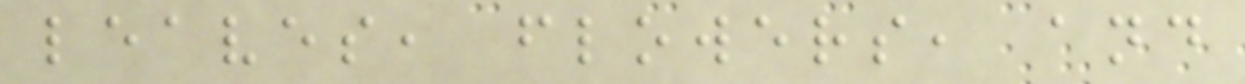leaves, flowers, and
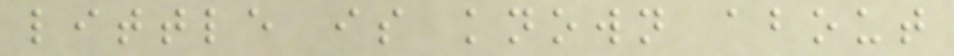little is known about
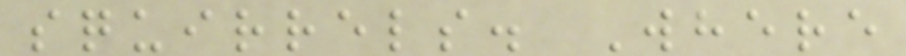squirrels. Where
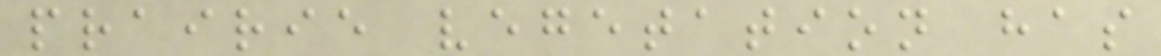prairie vegetation has
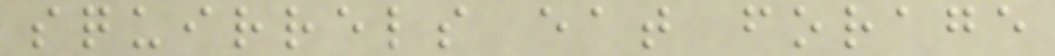squirrels eat forage
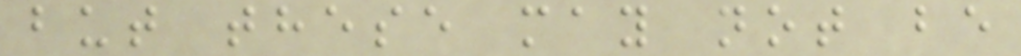but these may not be
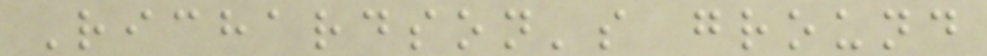Richardson's ground
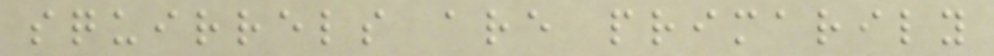squirrels are primarily
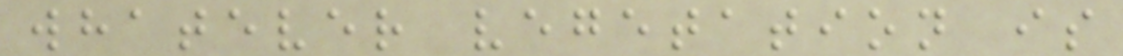whatever vegetation is
